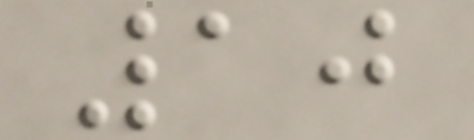10
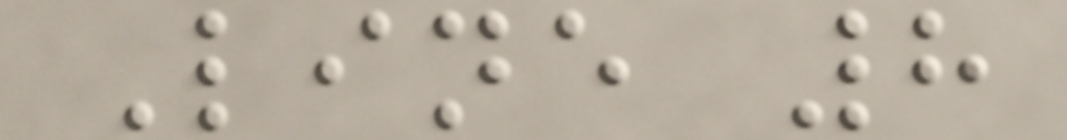Line 8
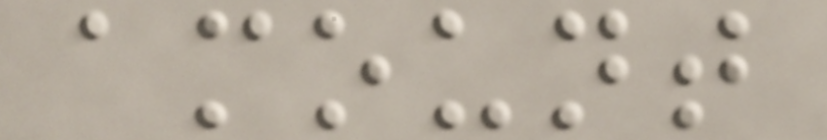amount
